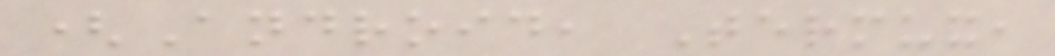(Android, Termux,
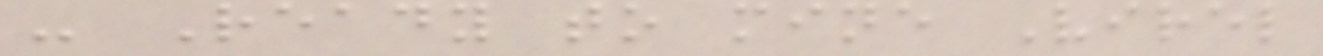- Ready to mine Virel
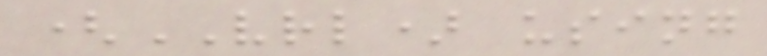(VRL) using
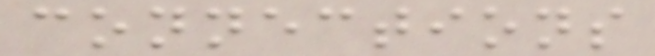connections
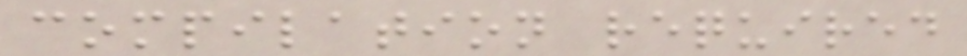compilation required
